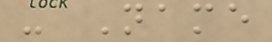- Name
